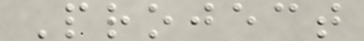Project
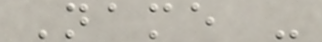Name -
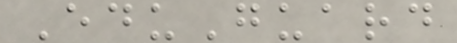EduGuard
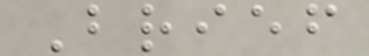Brief
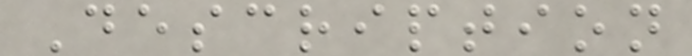Description
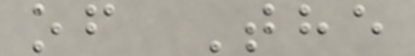of The
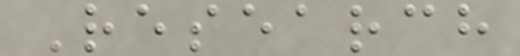Research
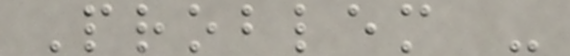Problem -
